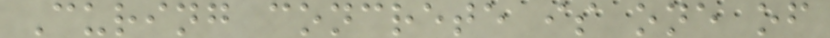Curing concrete is one of
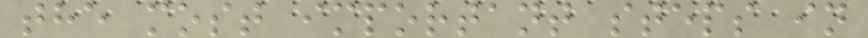the most important steps in
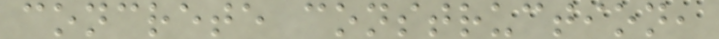concrete construction,
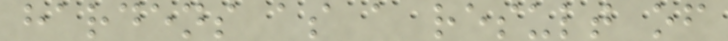hardens as a result of
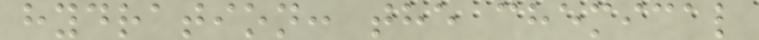hydration: the chemical
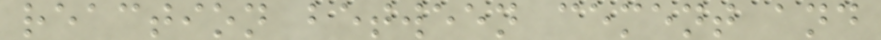reaction between cement and
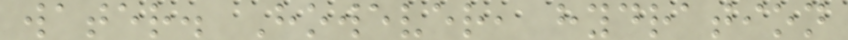water. However, hydration
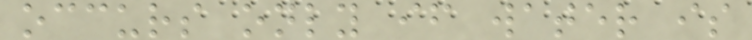occurs only if water is
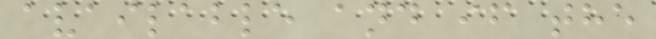available and if the
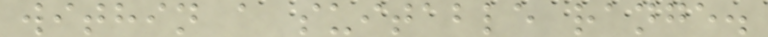within a suitable range.
